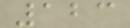123
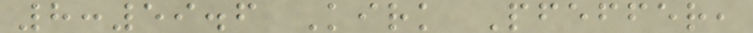8:59.6 Kirk Pfeffer,
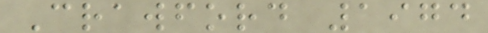Crawford 1974
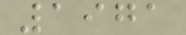1971
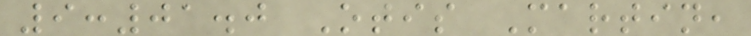9:01.0 Otis Martin,
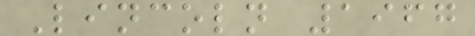Lincoln 1967
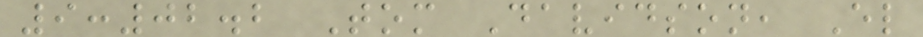9:02.2 Tom Davidson, El
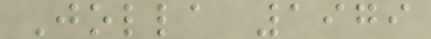Jolla 1979
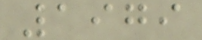1979
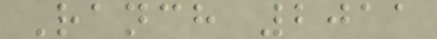Ranch 2011
